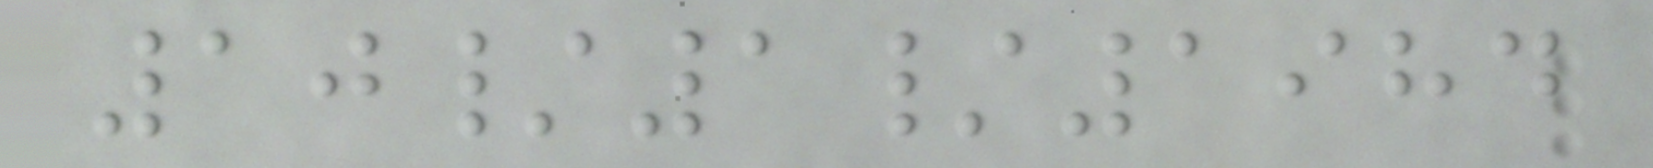10/1/1984
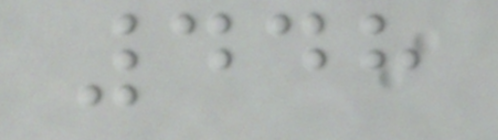448
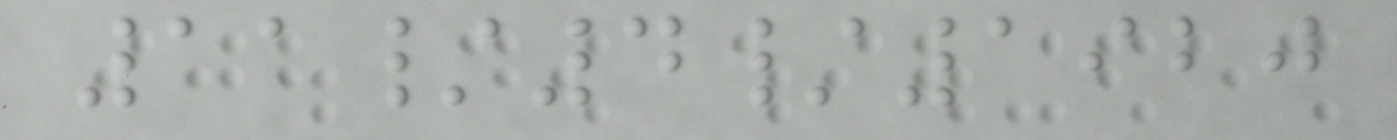11/4/1920
